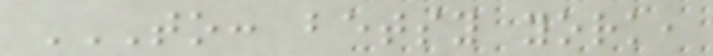TO: BETSY YORK,
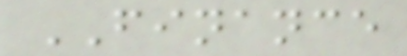FINANCE
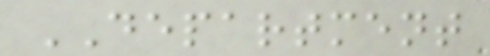DEPARTMENT
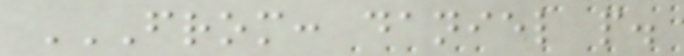FROM: DANIEL P.
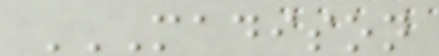MADISON
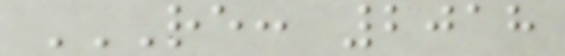RE: 2018
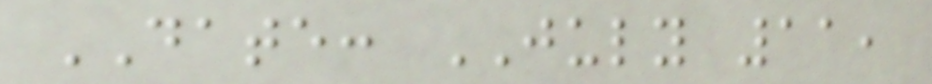DATE: JULY 11,
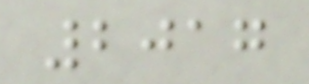2017
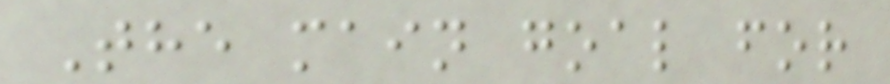The main goal for
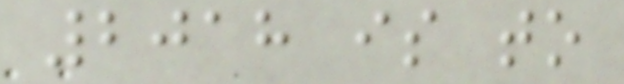2018 is to
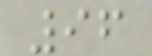96
